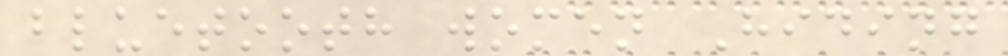bluetooth women Hiding
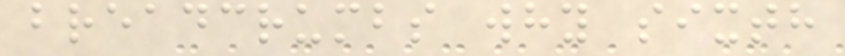breadcrumbs why sixth
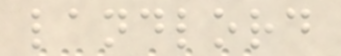landlord
